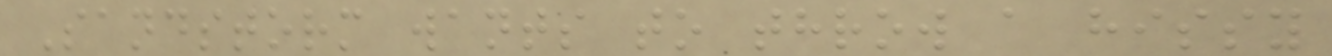Sandstorm wants to throw a hissy
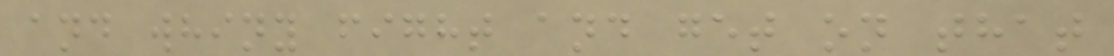and whiny fight and get on that
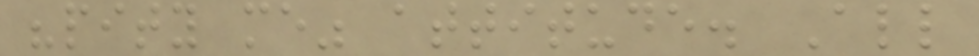"pity me" attitude. All
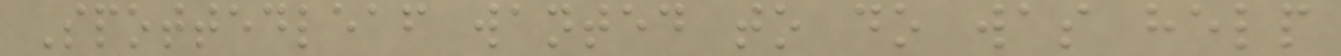Spottedleaf wanted to do was help
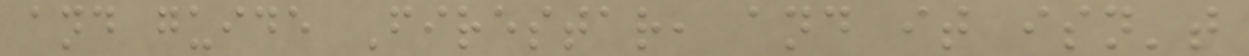and guide Firestar, and it isn't
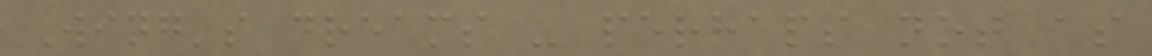Wing's dreams - perhaps not as
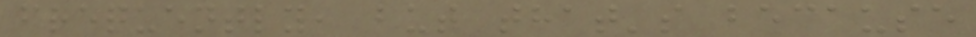frequently, but that's because
